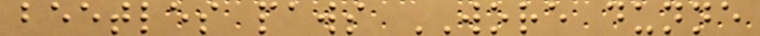beetles paws WORE dunne
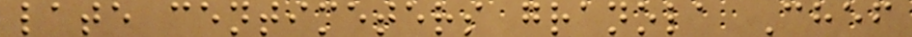late centimeters granola Chef
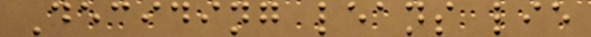Deciding leans lie
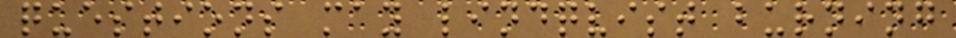questions may lindqvist burning
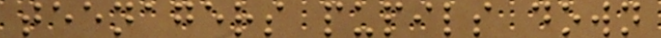teenagers pupils down
